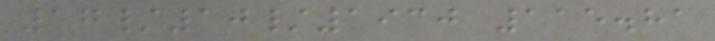17/10/1930 115.81
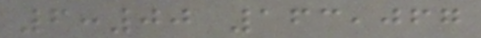6:00 163,067
